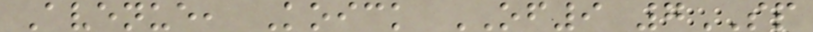Avenue, Koick OF9 7SP
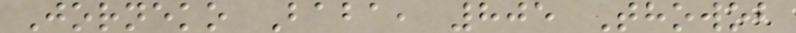Jorneko Baba, 805 Thowob
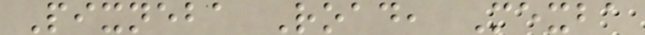Pixneba Road, Mexba
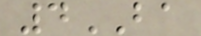4BA
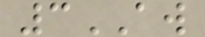3AW
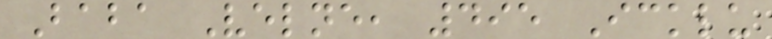Baba Velne, 495 Icklu
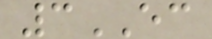3EC
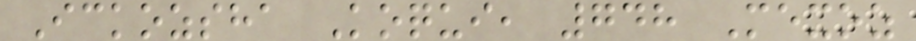Ickozsha Koqui, 748 Mexoz
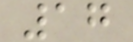17
